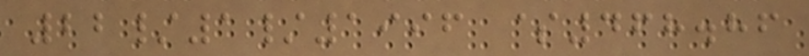22/1/1996 $468.86
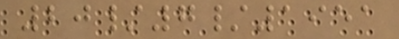20/7/1951
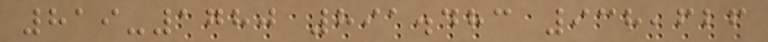819-1780 891.483 938,626
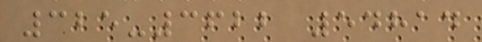325-3622 54814
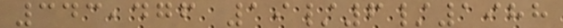343,476 19/6/1988
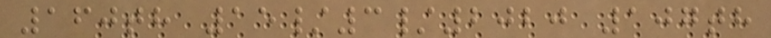160th 15/3/2020 107th
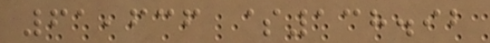61,636 $138.92
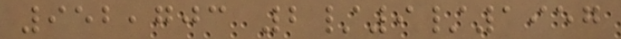952,703 2/9/1957
